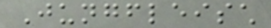Jungfleisch
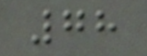78
